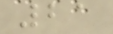21
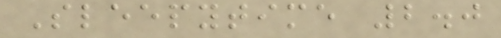Sleepytime 2.0
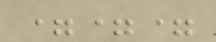===
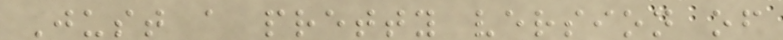Just a pretty version of
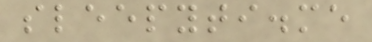sleepyti.me
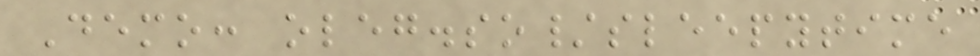Demo: oleg.so/sleepytime
